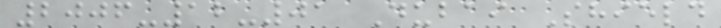2006-12-01 Dubai Shield
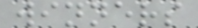winners
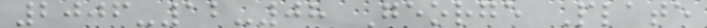2006-12-08 George Plate
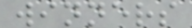winners
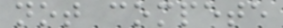not compete
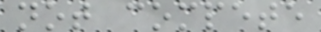not compete
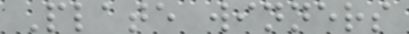Plate winners
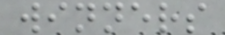winners
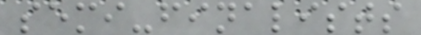semi-finalists
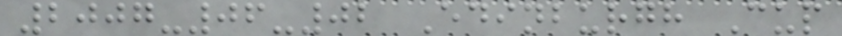2007-06-02 Edinburgh Cup
